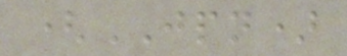(JPN)
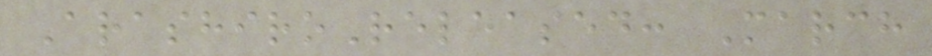ArashiroReleased: March
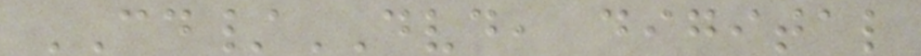CD/DVD, digital
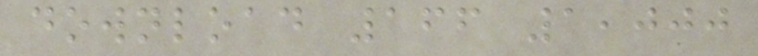download 166 1,000
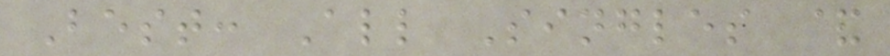Best: All Singles &
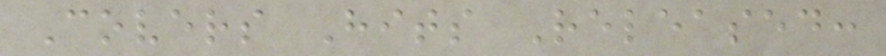Covers Hits Released:
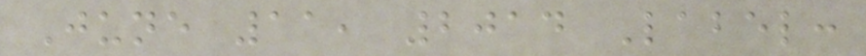June 11, 2014 Label:
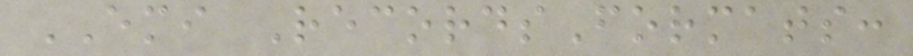EMI RecordsFormats:
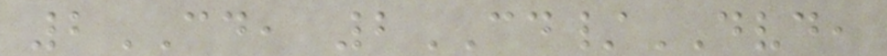2CD, 2CD/DVD,
